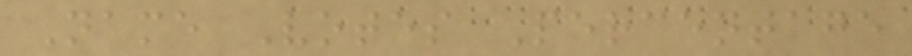Name Votes Percentage
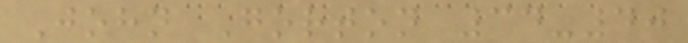John Gorton 34-40
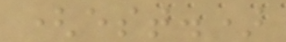(est.)
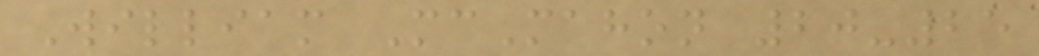William McMahon 20-25
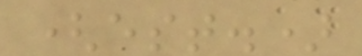(est.)
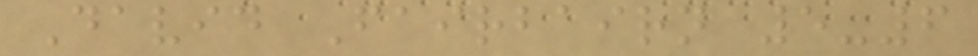David Fairbairn 5-6
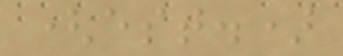(est.)
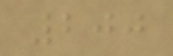200
